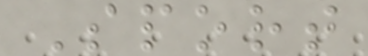Sport
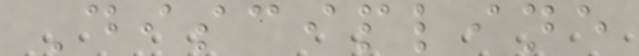Discipline
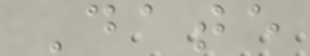Date
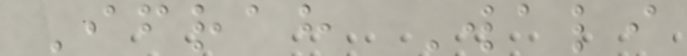Ifrah Wali
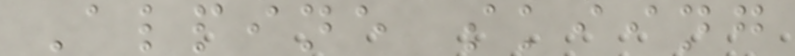Alpine skiing
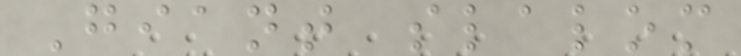Giant slalom
